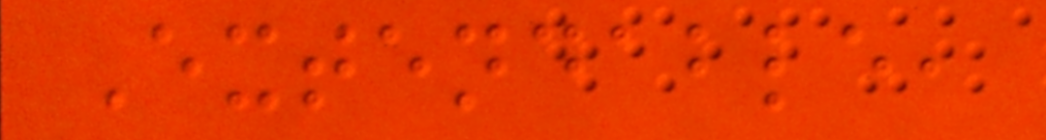Extendable,
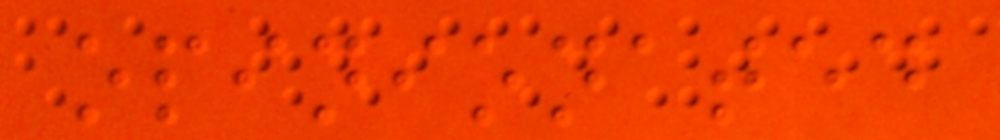opinionated
